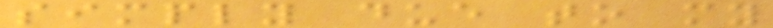simply due to my
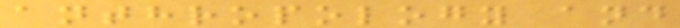anthropology and
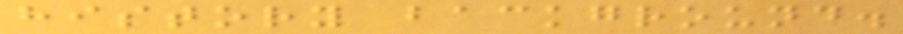history background.
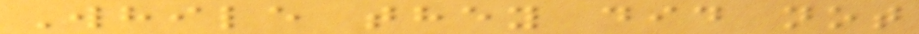While they did not
